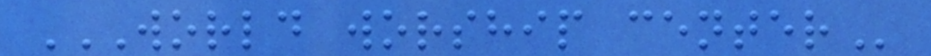WORLD WORSHIP CENTER
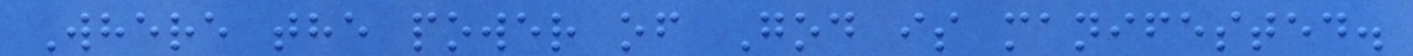Where the power of God is manifested.
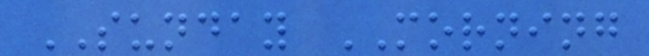SUNDAY MORNING
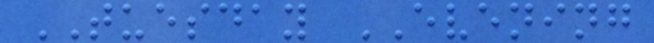TUESDAY EVENING
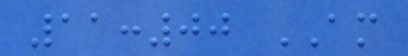11:00 AM
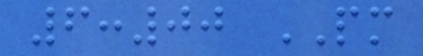6:00 PM
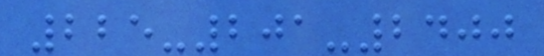225-201-2400
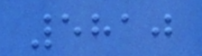5810
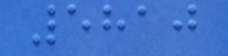5810
